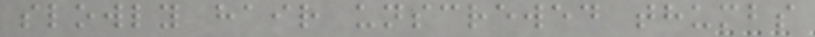slowly hair unscrewed thumbs
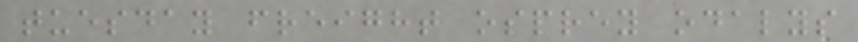tuesday freight osprey odalys
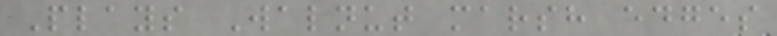Plays Walnut marsh edges
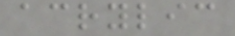acrylic
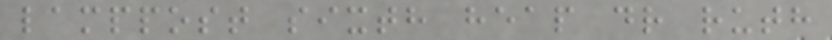lamppost sixth heap dr ruth
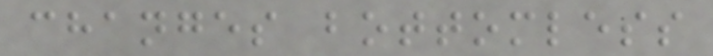changes bottomless
